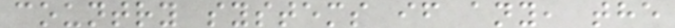country systems if any, the
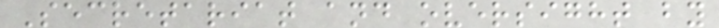Secretariat and oversight by
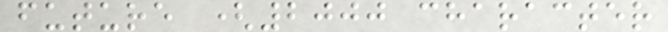future (2000 character
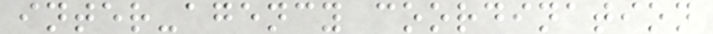inter-agency coordination
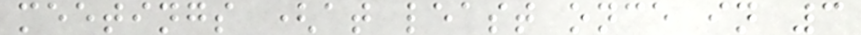meetings (at least once in 3
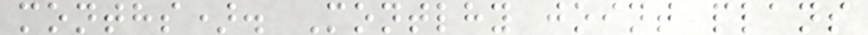months). Montlhy joint plans
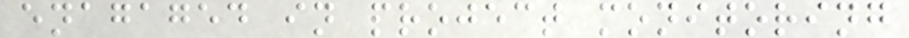enagaged in project monitoring
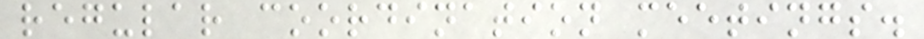regular coordination meetings.
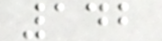142
